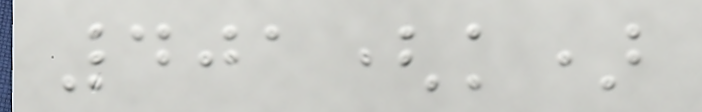401(k)
